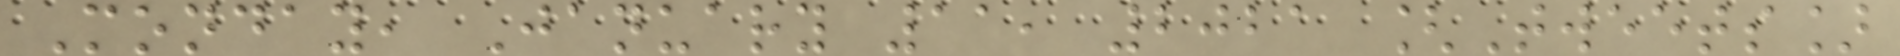Monday, January 11, 2021 [Tweets]
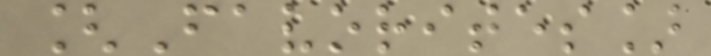[Favorites]
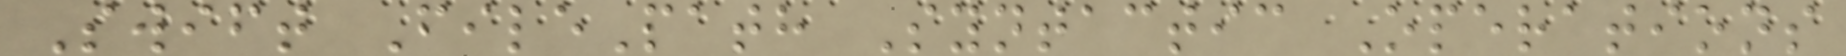Swift FilePath Syntactic Operations
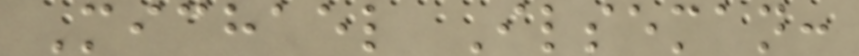Michael Ilseman:
